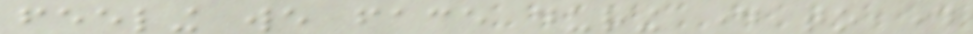feeling we face during day to day
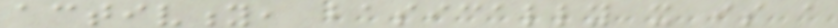activity, basically it is a
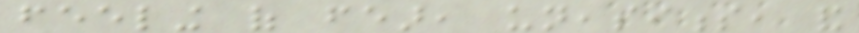feeling of fear, uneasiness, and
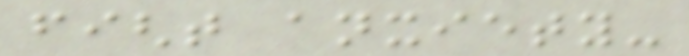fight anxiety-
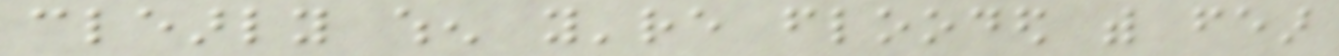clearly when you're flooded with fear
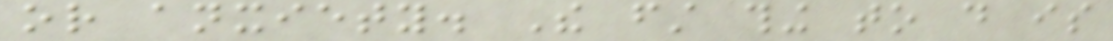or anxiety. The first thing to do is
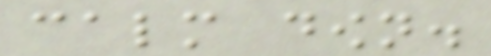calm down.
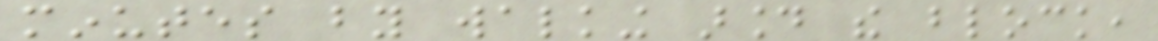minutes by walking around the block,
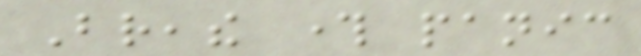Breathe through panic
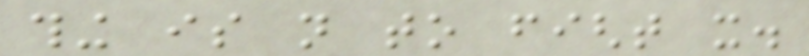thing is not to fight it.
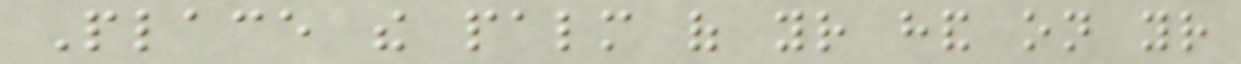Place the palm of your hand on your
